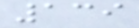139
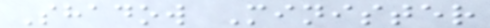Shadow Minister
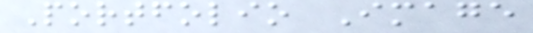Portfolio Image
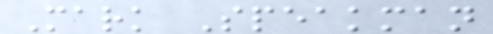Mark Speakman
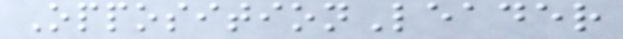OppositionLeader
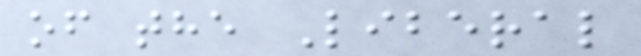of the Liberal
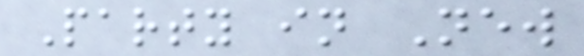Party in New
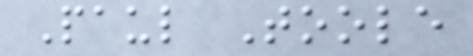Paul Toole
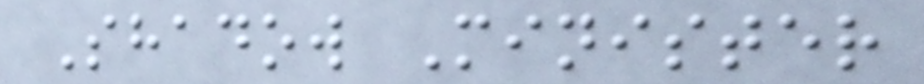Shadow Minister
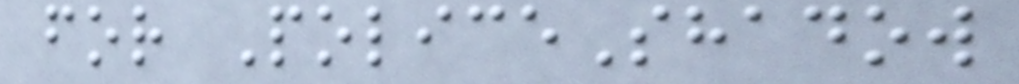for PoliceShadow
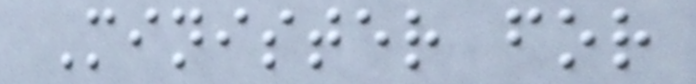Minister for
